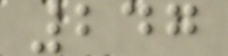247
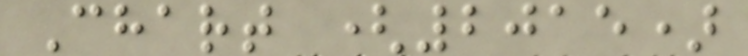Chart (2015)
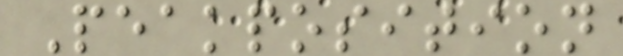Peakposition
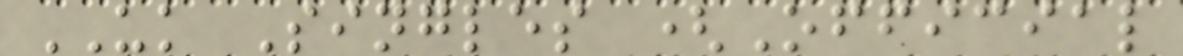UK Singles (Official
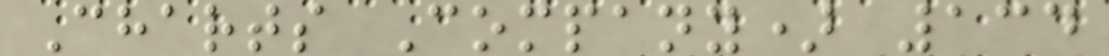Charts Company) 134
